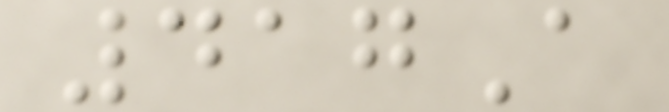417A
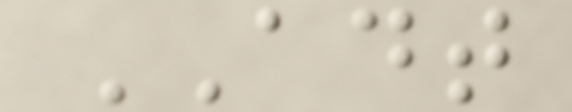ADT
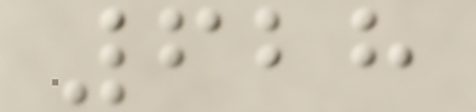628
